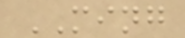MING
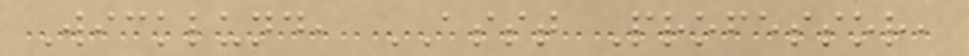Wicklund, ASST Professor,
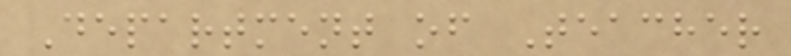Department of Teacher
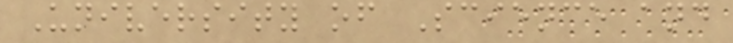University of Science and
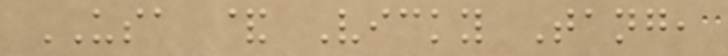USA & Vicky Tang,
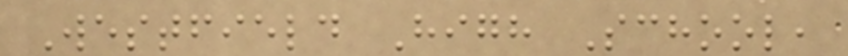Westfield High School,
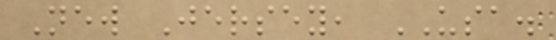New Jersey, USA.
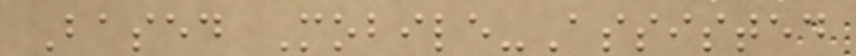Based Mobile-Assisted
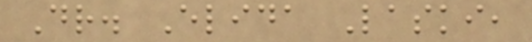Dr. Elida Laski,
